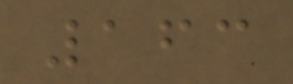163
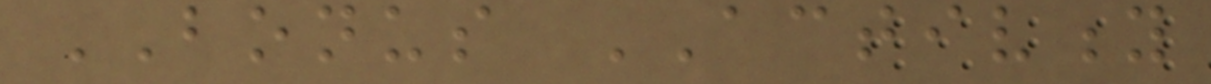BONUS ACTIVITY
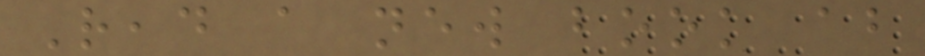Read a new book about
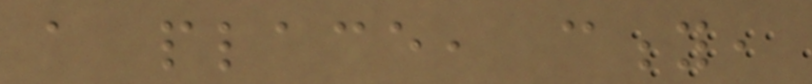a place, city,
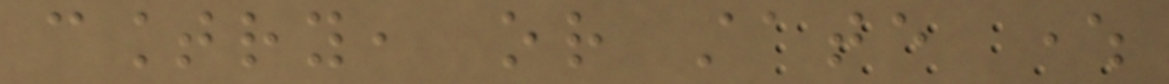country, or state where
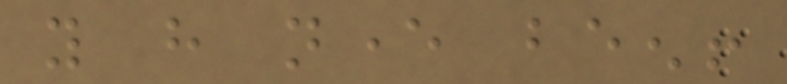you have never been!
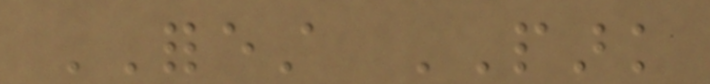FOREST PARK
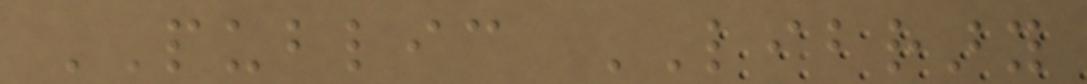PUBLIC LIBRARY
